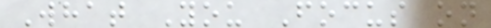What You Focus on
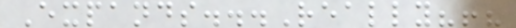Expands...Really?!?
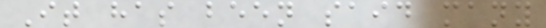It has been said many
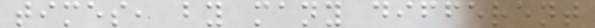times, by many different
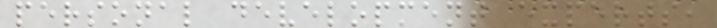personal development experts,
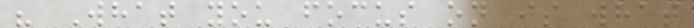" What you focus on is what
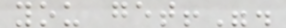you get!".
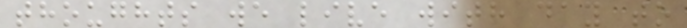thoughts we live with day to
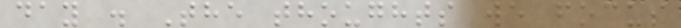day . The thoughts we focus
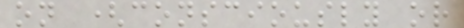on (consciously or
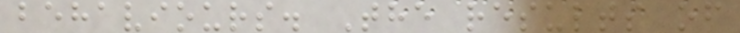behaviours. The results of
